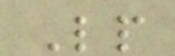Lp
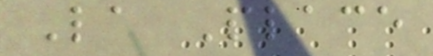La Place
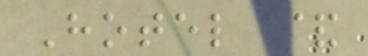Hotel &
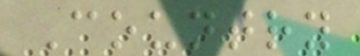Country
